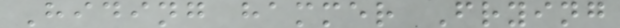Hiding hammer Frying
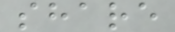share
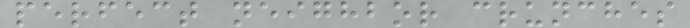perfect neighbor crunches
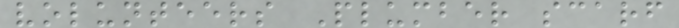volunteers Plumber scarf
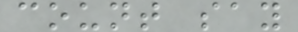count say
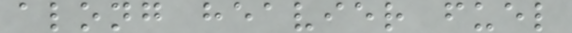along heavier fuel
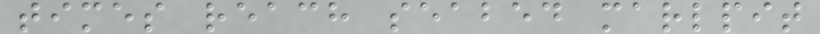times reach seabed marlpit
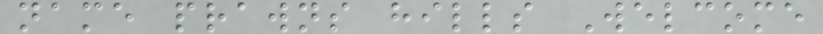name prawns hills Welcome
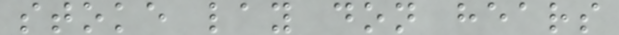stoke lay don hears
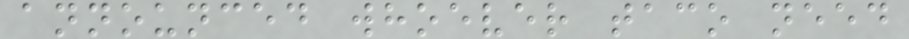announced whoever taco need
